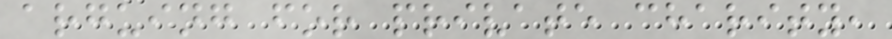arguing for private charity,
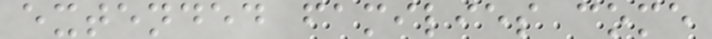extended families come
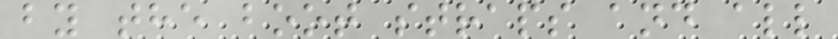by the boot straps and all
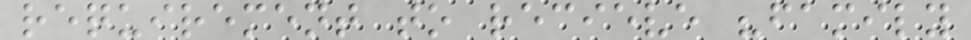requirement to recieve "family
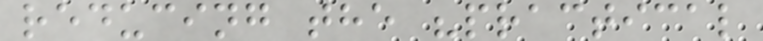reducing the "practical
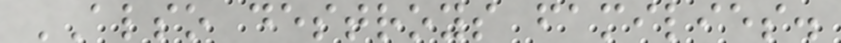ALSO destroys families.
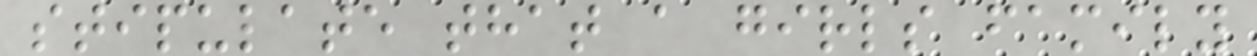stipulate that a girls family
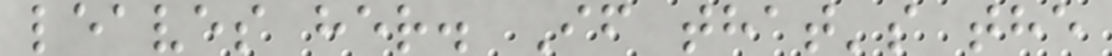leaves her. If that's the
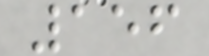156
